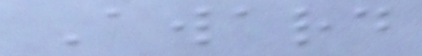Award
